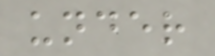under
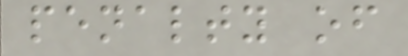penalty of
